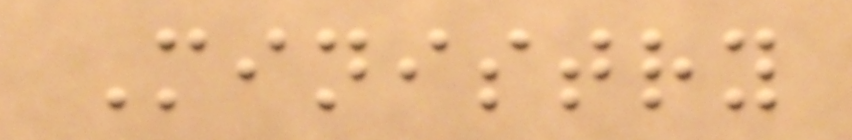Ministry
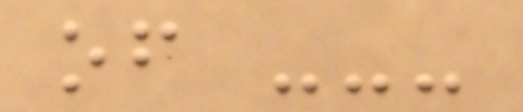of ---
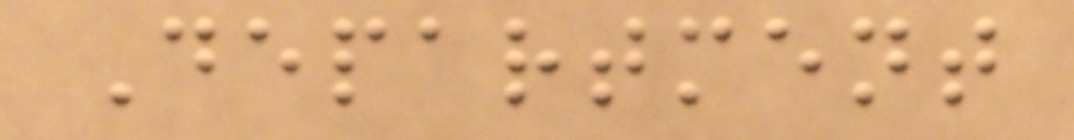Department
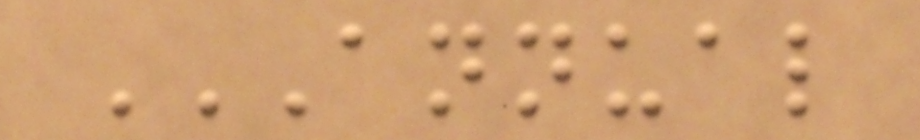ANNUAL
